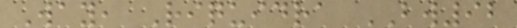Way, Riquidra BW92
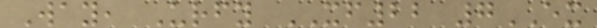Way, Urfy XF22 7EX
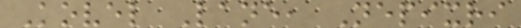Kovel Lane, Nepixri
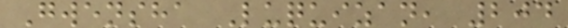Gwensha Luquizan, 204
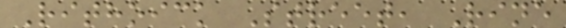Rithoick Street, Rine
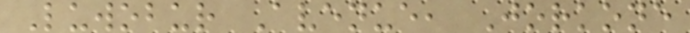Luwobur Avenue, Jorkone
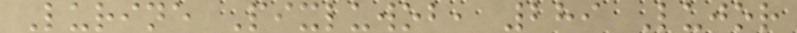Lurine Pixluwob, 289 Lujor
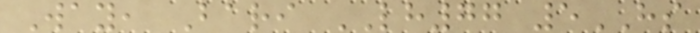Way, Bari LH77 5HS
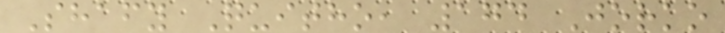Shafy Quitho, 174 Jorko
